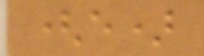(e)
